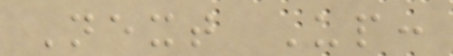Next Up:
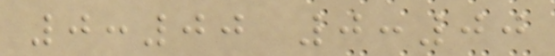0:00 0:00
